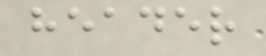header
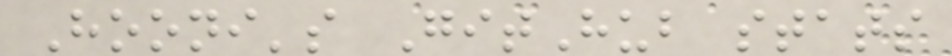Hooni's GitHub stats
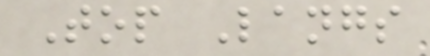Top Langs
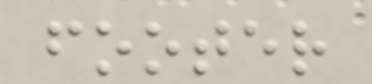footer
